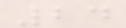24
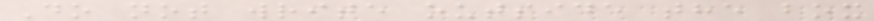Do not write outside the box
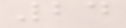24
